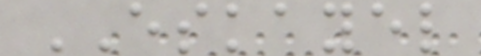ESKAYEL
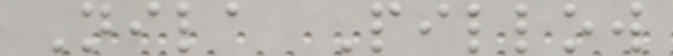Nila Pillow
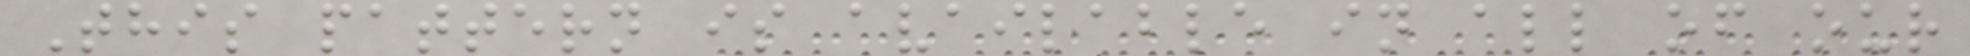This pattern is available in all of our
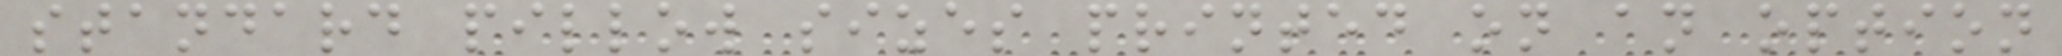standard pillow sizes printed on an option
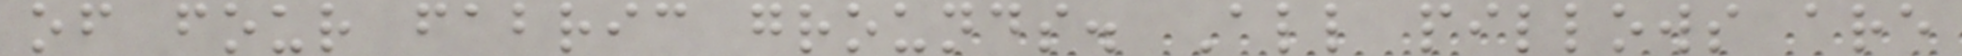of four fabric grounds. All pillows are
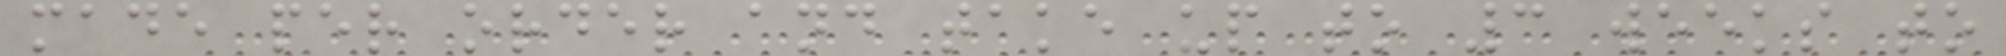made per order and take up to 3 weeks to
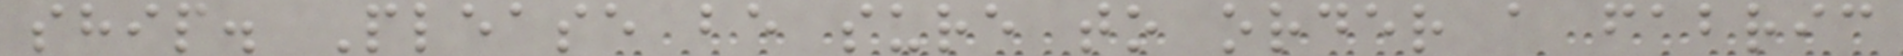ship. Please be sure to order a fabric
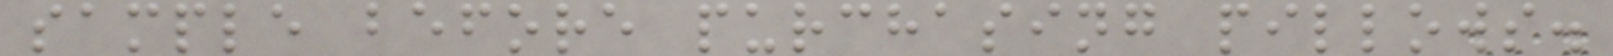sample before purchasing pillows.
